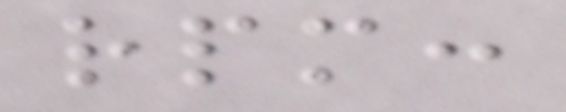rpm:
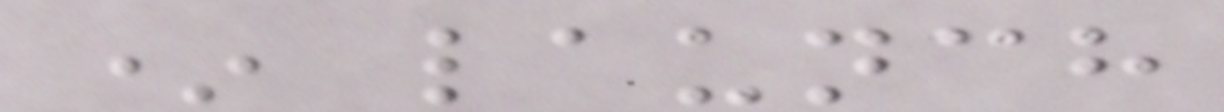* launch
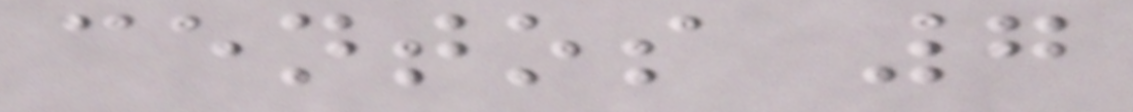centos 7
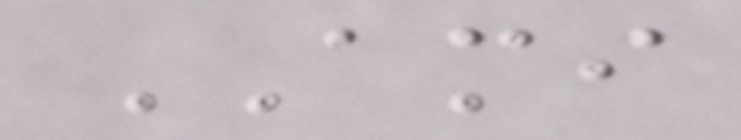AMI
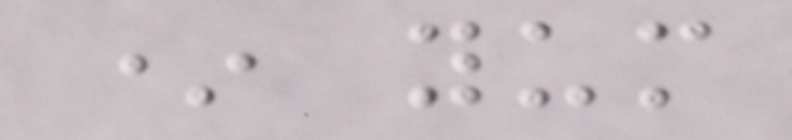* yum
